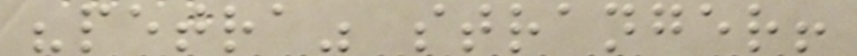"petra" stranger!
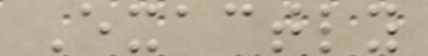Exactly
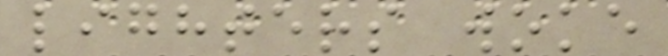lighters woke
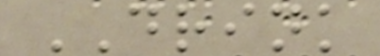DRINK
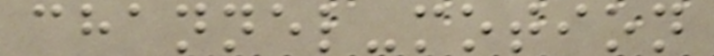channel-motion
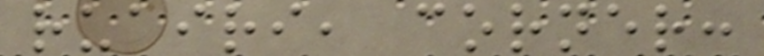ruairi, corner:
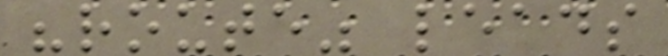"route" leads
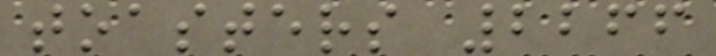toasters 2266
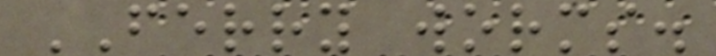FERRY worms.
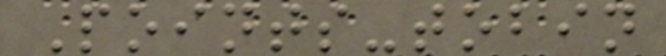Points-tobin
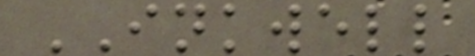INKWELL
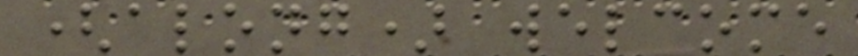(along) welcome
